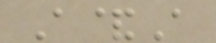A&A
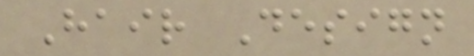Hair Design
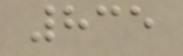835
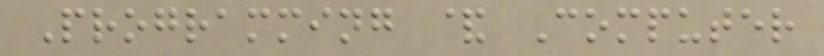Programming & Computer
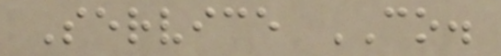Service CO.
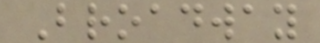Broadway
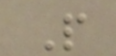P
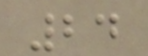24
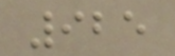925
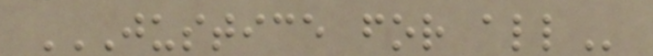JUSTICE FOR ALL
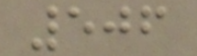506
